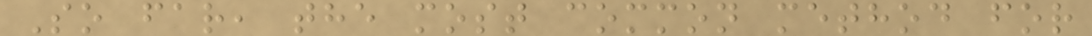So far, the most common method for
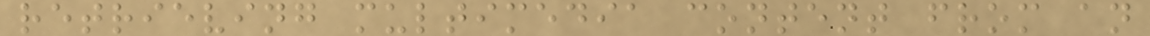retrieving multimedia content from an
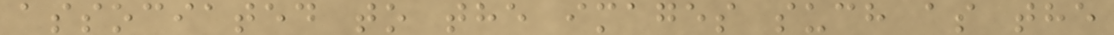associated to the images such as the
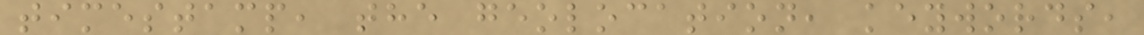timestamp, the geolocation, keywords,
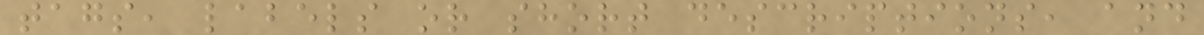tags, labels or short descriptions, and
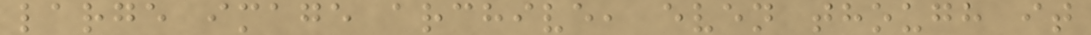large image archive, even though it
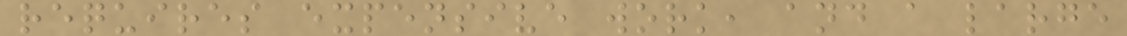requires expensive work, and a large
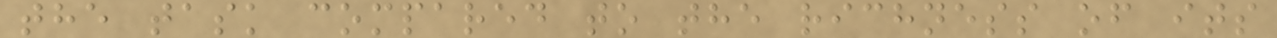the task compared to the richness of its
